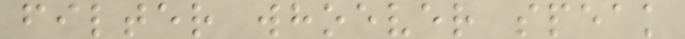filter whoever speak
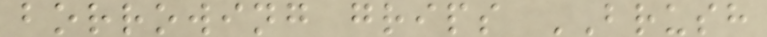borrowing grips BRUSH
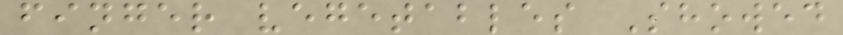finger vegetables Showed
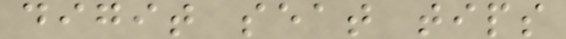digit seat tips
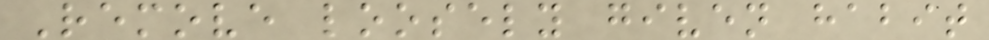Remove loosely given habit
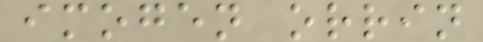imogen orrin
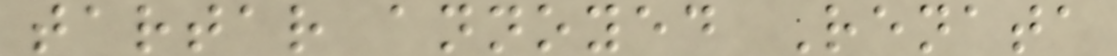tartar annoyed Renata
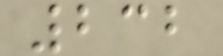232
